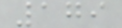179
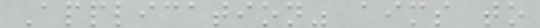Application" aims to
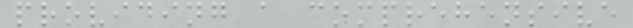providing a comprehensive
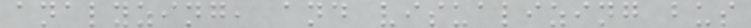analyzing, and visualizing bus
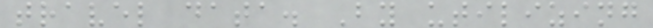travel data. By utilizing
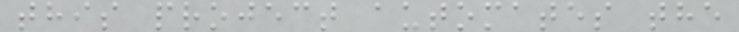this project automates the
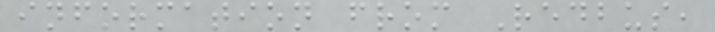information from Redbus,
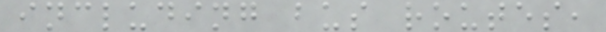including bus routes,
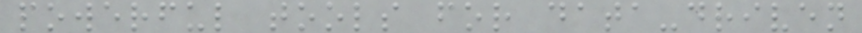powerful tools for data-driven
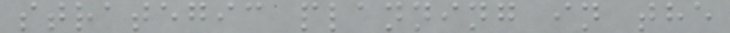strategic planning in the
